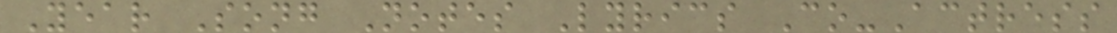Year Song Notes Lyrics Co-Actress
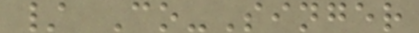/ Co-Singer
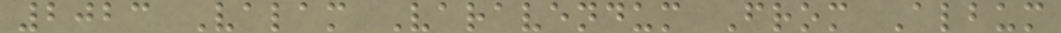2023 Valam Varavendum From Album
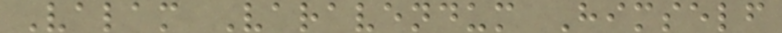Valam Varavendum Himself
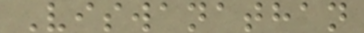Viswanathan
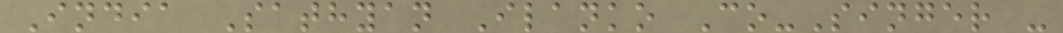India Sathyan Ilanko Co-Singer -
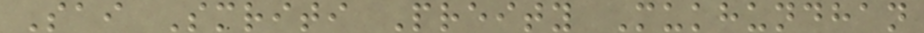Sai Smriti Preity Mukhundhan
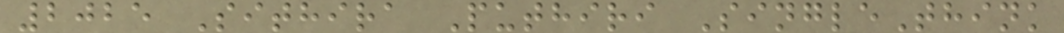2025 Sithira Puthiri SingleThink
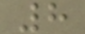8
